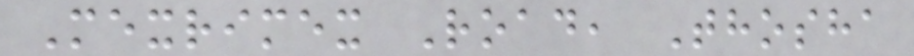Mexrimex Road, Thosha
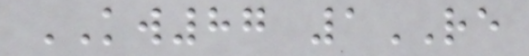KW87 1RE
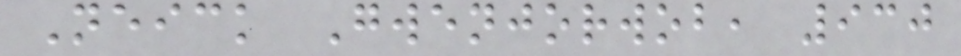Neick Gwenjorwob, 930
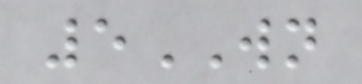5WN
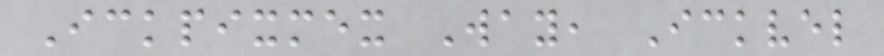Ickpixmex Way, Ickvel
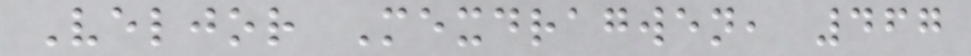Veljor Mexdragwen, 467
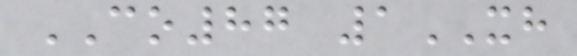CO87 1XH
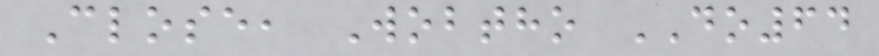Close, Wobtho DO64
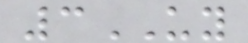3UY
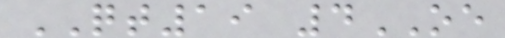QT19 4OE
